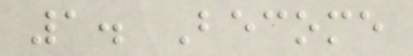1. Become
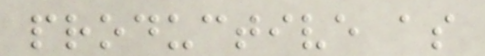productive as
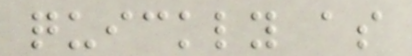quickly as
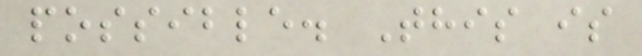possible. This is
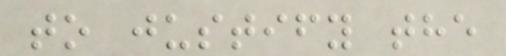to justify the
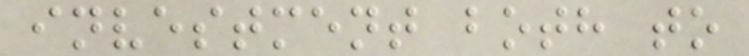investment both to
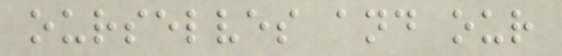ourselves and our
